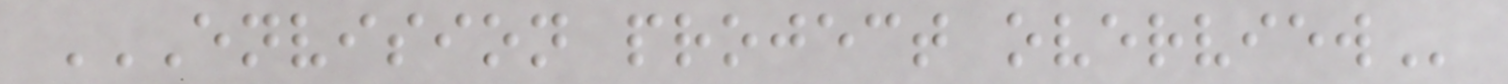ENVISION PROJECT OVERVIEW
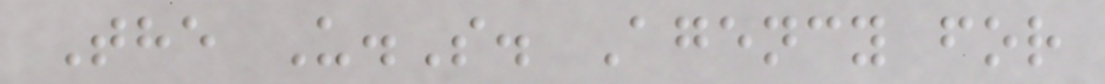The U.S. Agency for
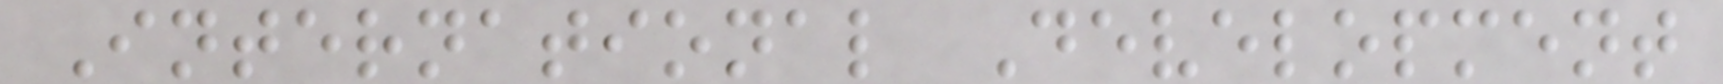International Development
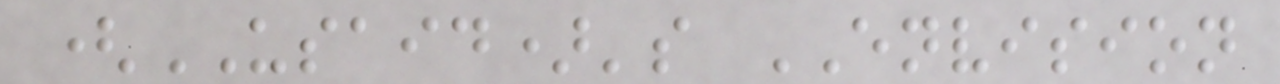(USAID)'s ENVISION
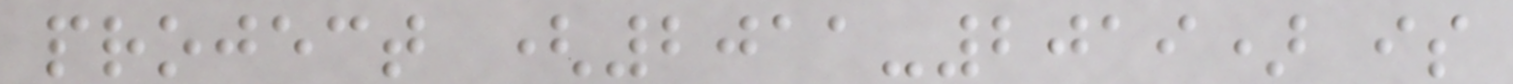project (2011-2019) is
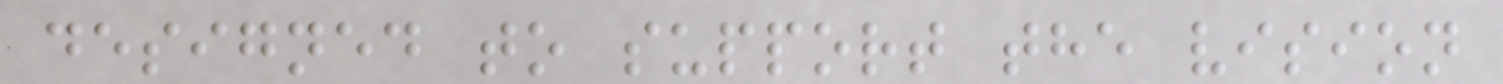designed to support the vision
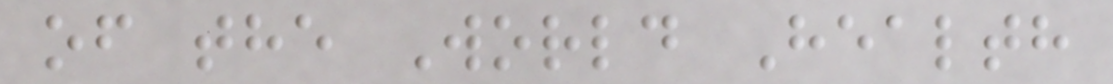of the World Health
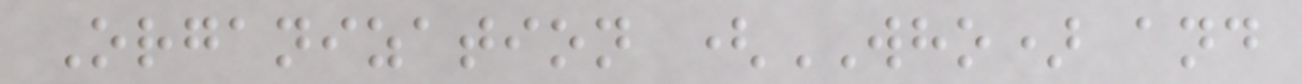Organization (WHO) and
